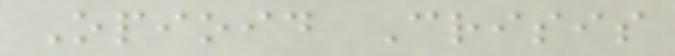Opioid Crisis
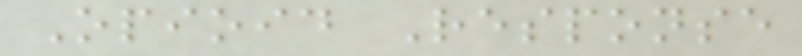Opioid Response
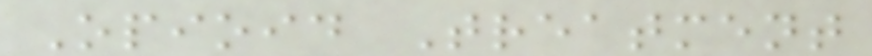Opioid Treatment
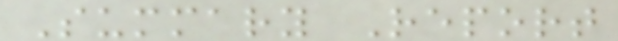Summary Report
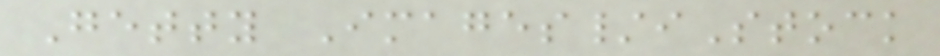Getty Images/iStock
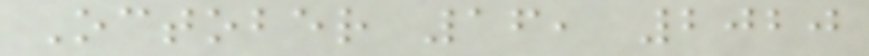October 16, 2020
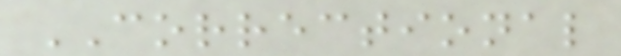CORRECTIONAL
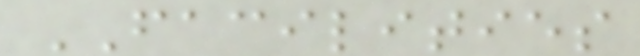FACILITIES
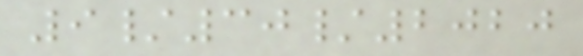9/30/2020
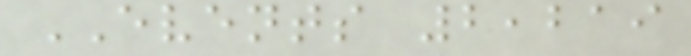EVENTS 2,219
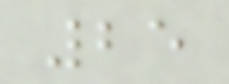25
